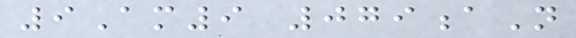9Am9 079aN
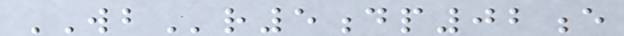WBr5dp02e
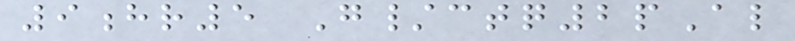9hr5 G/ctq2pAl
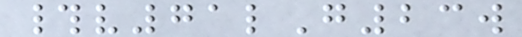#v71lG23w
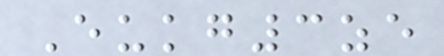Eukg3ze
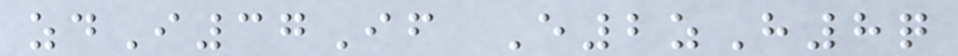zdI37If E2zH8q
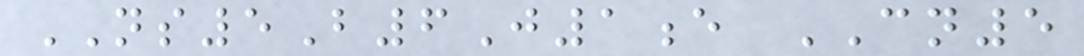NS5B6J1e CN5
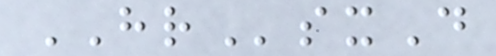HRsxD
